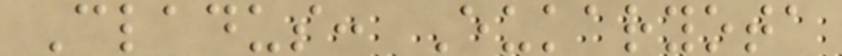Cladus: Eukaryota
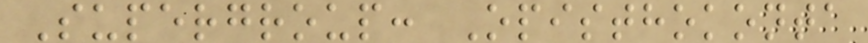Supergroup: Opisthokonta
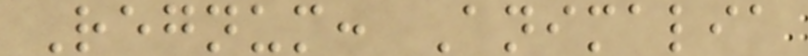Regnum: Animalia
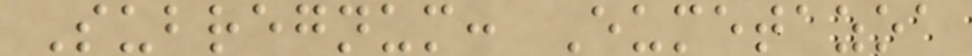Subregnum: Eumetazoa
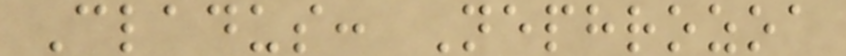Cladus: Nephrozoa
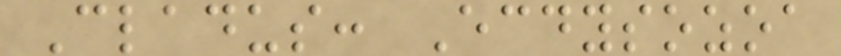Cladus: Ecdysozoa
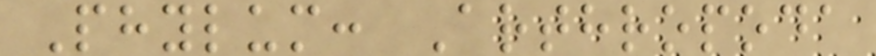Phylum: Arthropoda
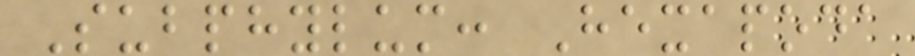Subphylum: Hexapoda
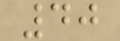40
